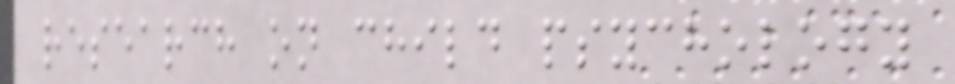research on child psychology
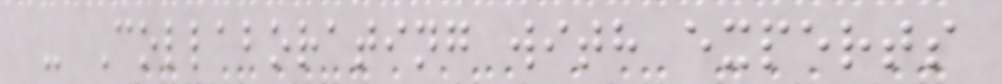- Collaborating with experts
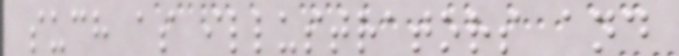such as illustrators and
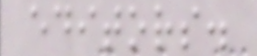editors.
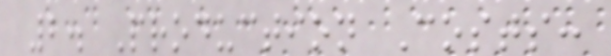2. Production Costs:
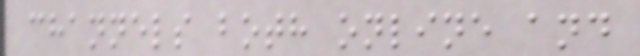channels both online and
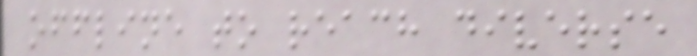offline to reach diverse
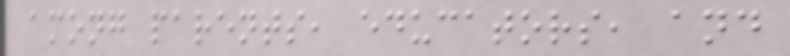among parents, educators, and
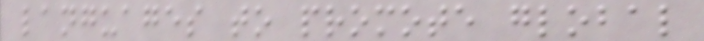languages to promote global
